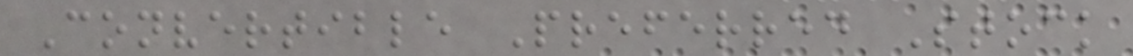Convertible Preferred Stock
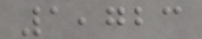1,723
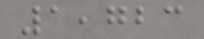1,723
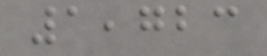1,723
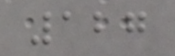127
